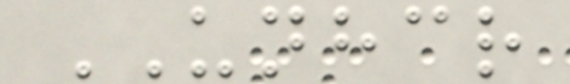UNHCR
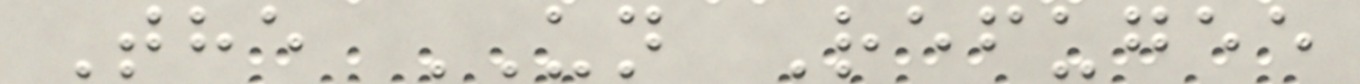The UN Refugee
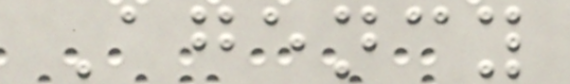Agency
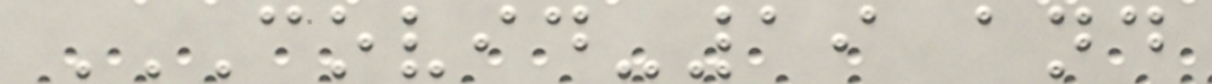COVID-19 AND
